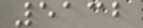5132
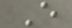E
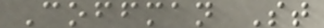Coffman St
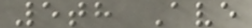5th Ave
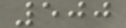500
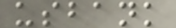usbank
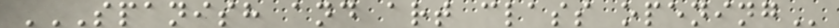SPANISH AND ART CLASS OPENING
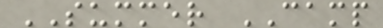SUMMER CAMP
